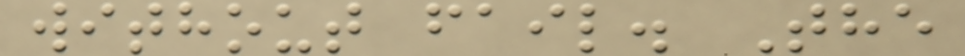without fail. The
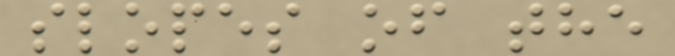slopes of the
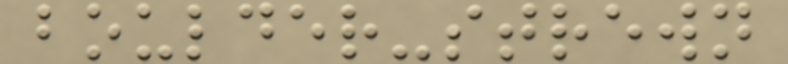boulder-strewn
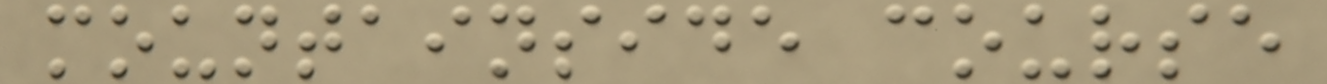mountainside course
